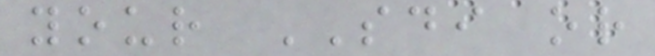your SDI or
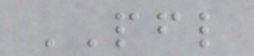PFL
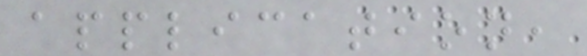application,
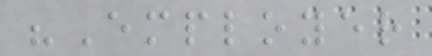"Employer
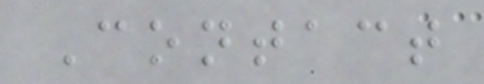Contact
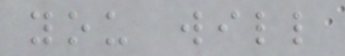you will
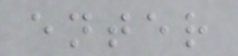enter
